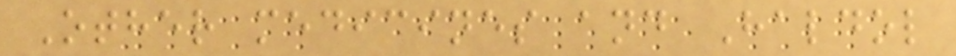Other medicines and Haldol
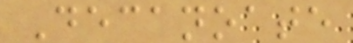Decanoate
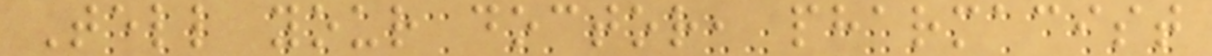Tell your doctor, pharmacist
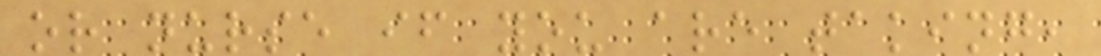or nurse if you are taking,
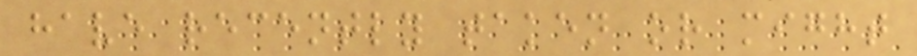have recently taken or might
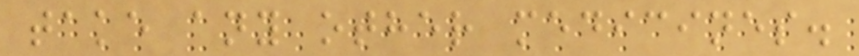take any other medicines.
